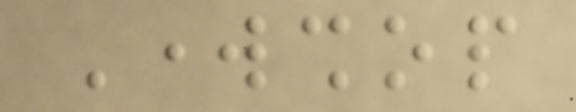Workshop
